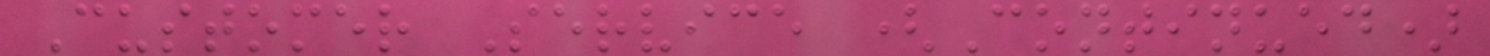Customer Service (Continued)
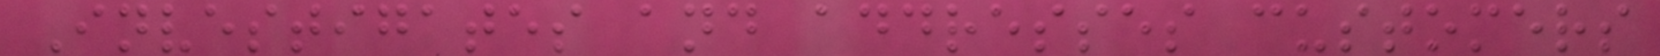Investigates and addresses customers
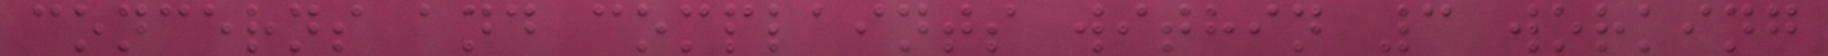concerns and complaints within 3 working
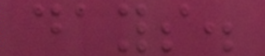days.
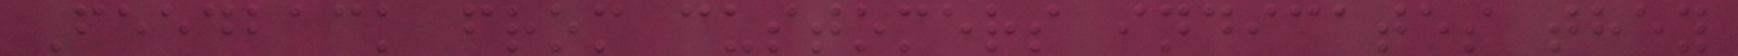Feedback from customers indicates they
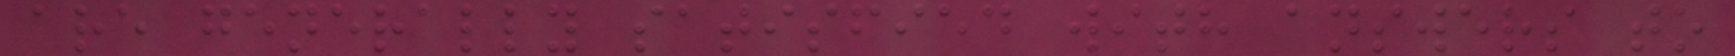are generally satisfied with answers to
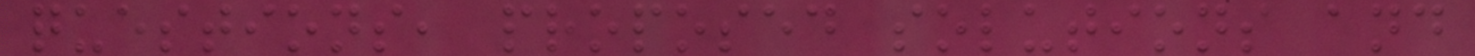questions, proposed solutions and
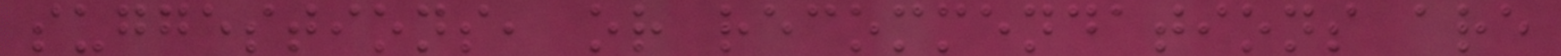suggestions, or recommendations are
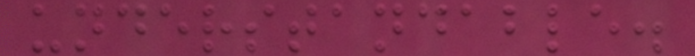understandable.
